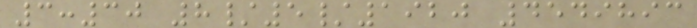3:30 8/5/1920 4549893
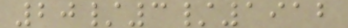20/3/1912
